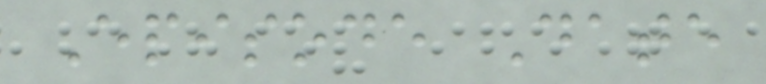Episode Date
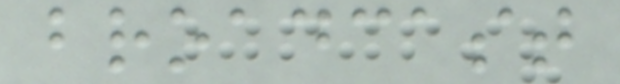broadcast
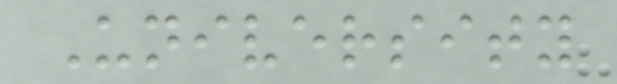University
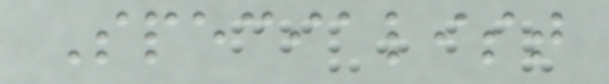Specialist
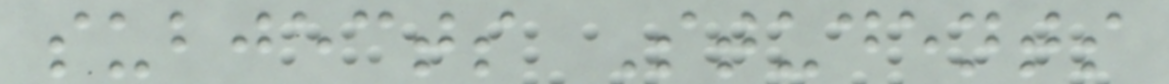subjects Students
